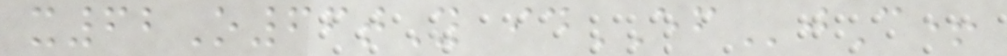x62O66tY idEFjC+
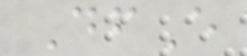DfE
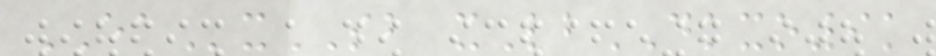EAxSB xLbDKXO9k
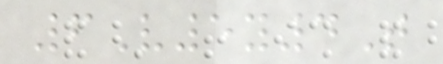6V5y4T
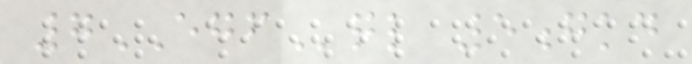7EGFql 5gkd
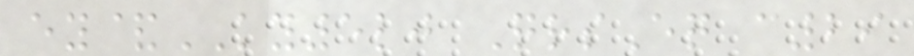ey&KY5lj QrsEq c29
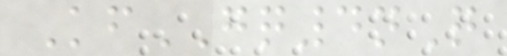KfGQ4nQ
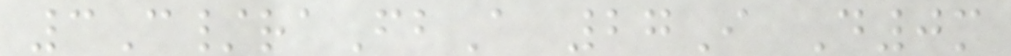3C/raFbA 27I D0m
